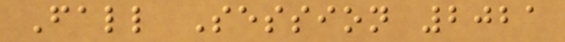Fall Session 2021
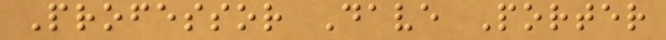Professor Dave Porter
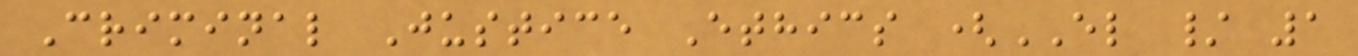Criminal Justice Ethics (EL / 1
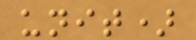unit)
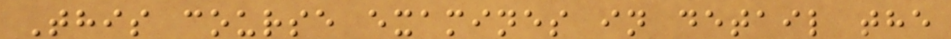This course examines in detail the
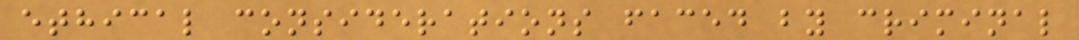ethical considerations faced by criminal
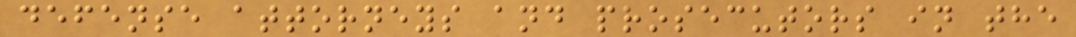defense attorneys and prosecutors in the
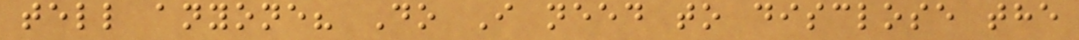tell anyone? Do I need to disclose the
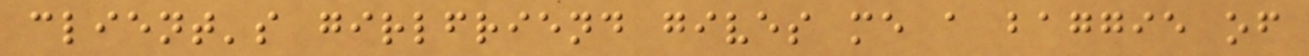client's girlfriend gives me a baggie of
